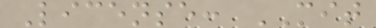License: MIT
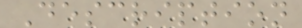Description
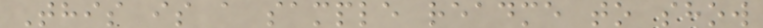This is a sample readme to show
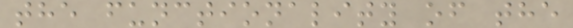the functionality of the
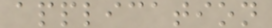application
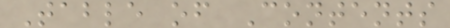Table of Contents
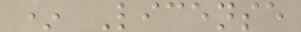* License
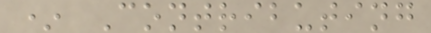* Contributing
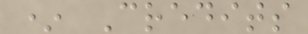* Credits
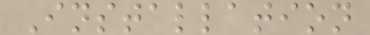Installation
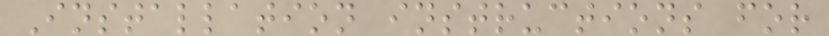Installation instructions for
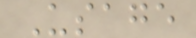Usage
